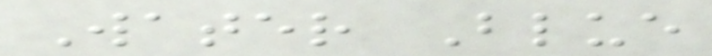Water Blue
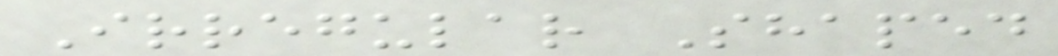Irregular Shaped
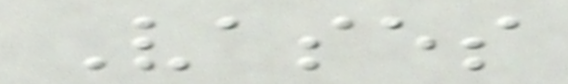Vases
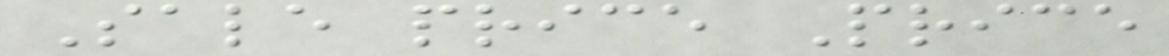Sale price Price
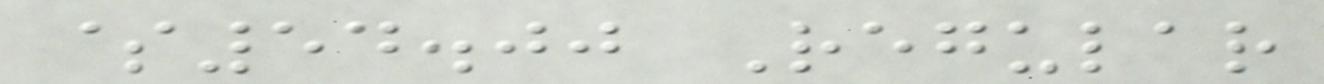$54.00 Regular
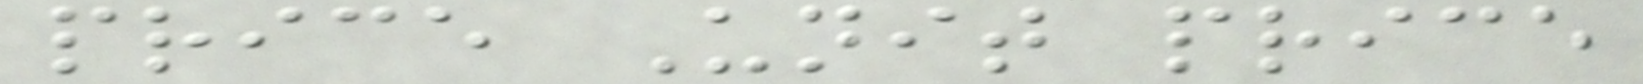price Unit price
